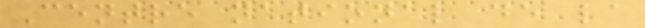Centre national de la
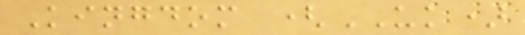Kingdom (UK)
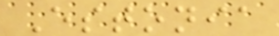Estonia
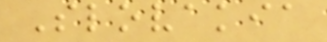Slovakia
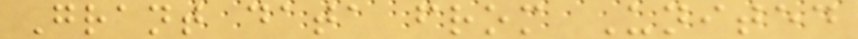Grant data from United
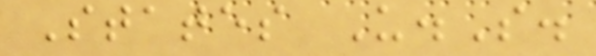States U.S.
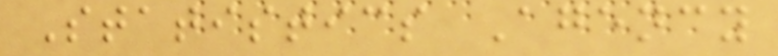Statistics Agency
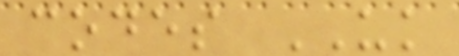codes UK
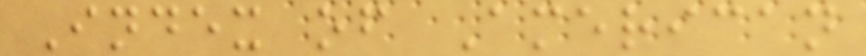Index of American
